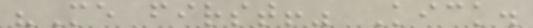"Me first!" Kick.
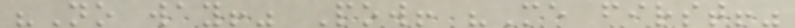"No way!" Pow! "Me first!"
